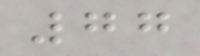77
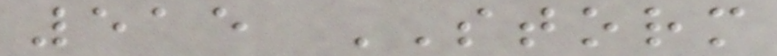515 STORM
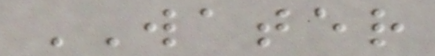WATER
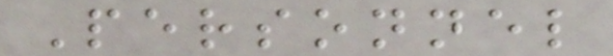Personnel
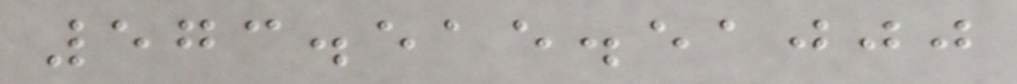573.515.51000
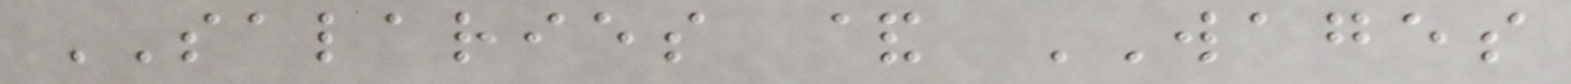SALARIES & WAGES
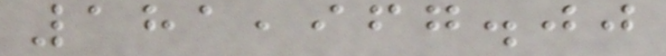181,967.00
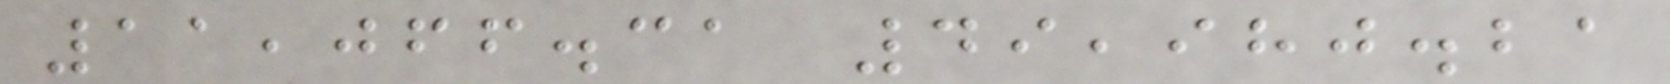11,066.31 49,980.21
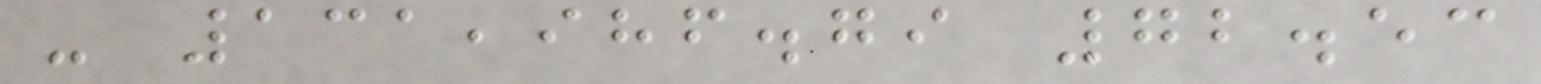- 131,986.79 72.53
